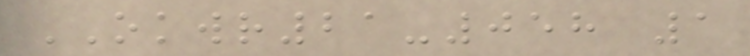OKWR21-058 1
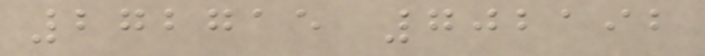272715 702192
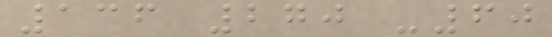136 270 -60
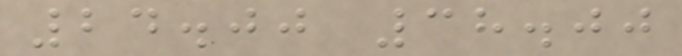24.00 38.00
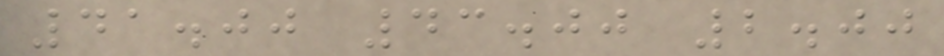41.00 43.00 2.00
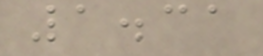1.31
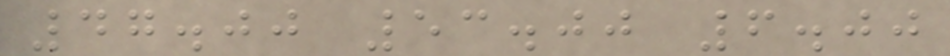47.00 53.00 6.00
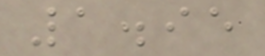1.95
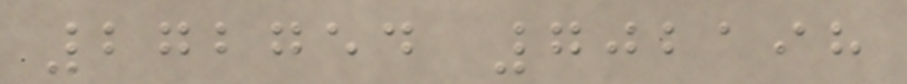272754 702198
